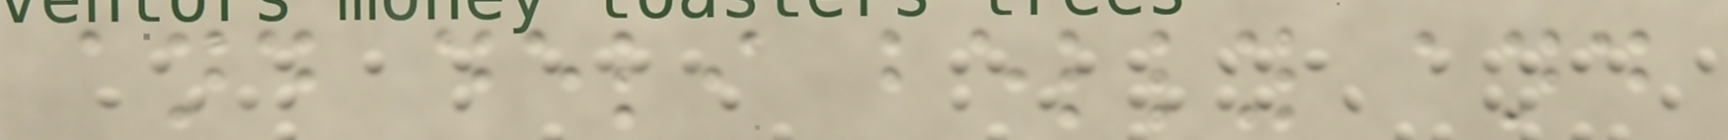and deli belly and
